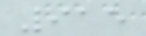915
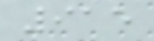915
